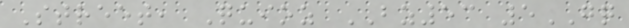Street, Quioz BZ53 5GQ
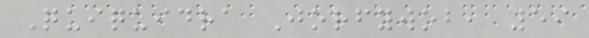Quiquidra Jorfywob, 59
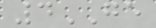4GE
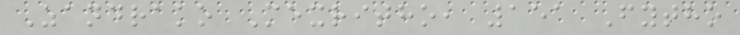Zandrako Mexritho, 151 Fytho
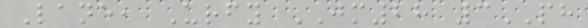Lane, Urfy JM28 3PH
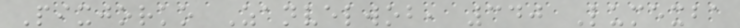Pixjorko Zanvelwob, 340 Lumexba
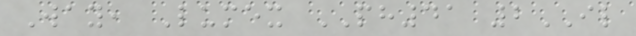Way, Lumex PH41 2IL
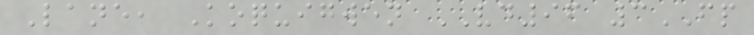Lane, Koquigwen VD96 3FP
